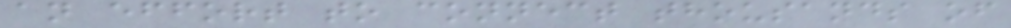an effort to connect thousands of
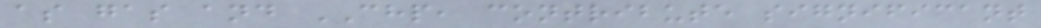as gas and CHP, contribute significant
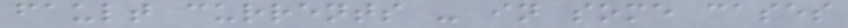fault currents - in some cases
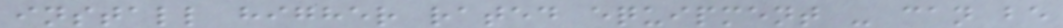install higher rated equipment - can be
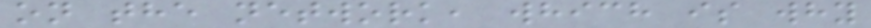on the network, which is why
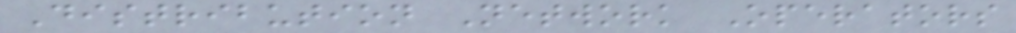Distribution Network Operators
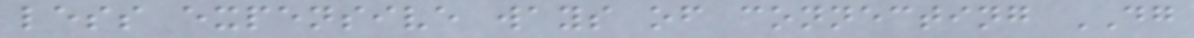less expensive ways of connecting DG
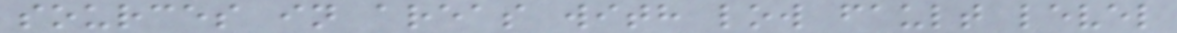sources in areas with low fault level
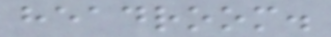headroom.
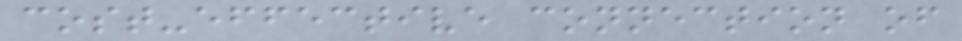cost-effective connection of
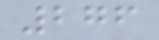276
